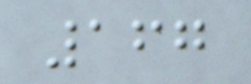167
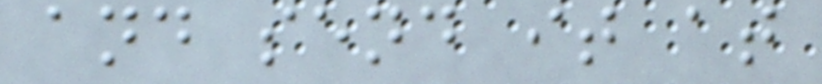and send it at
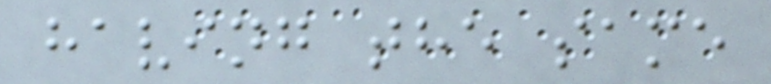having the same
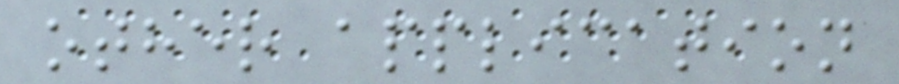other application
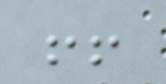!!
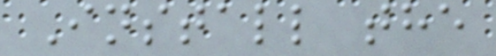Install the
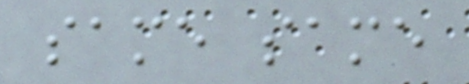same same
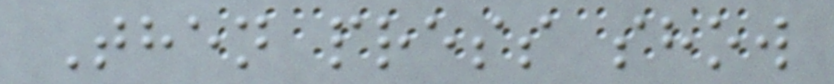Then press show
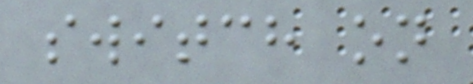switch on
